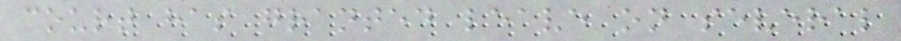court has granted leave on several
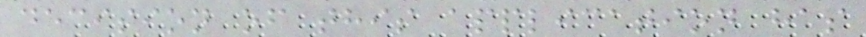decision of this application has
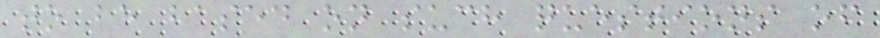to be based on such questions of
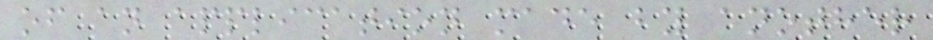of an application made by another
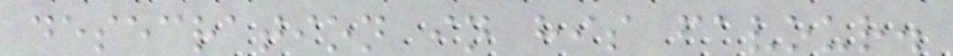desecration in his favour.
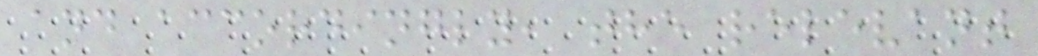and accordingly, the relevant
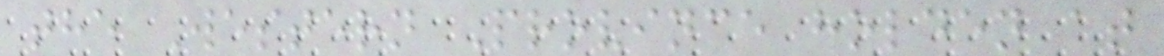the Western Province holden at
